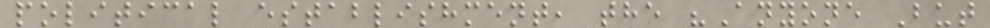political establishment, the "Anyone But
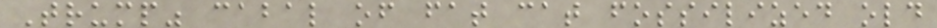Trump" cabal of fat cat fossilized old
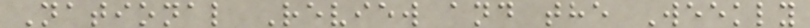National Review and the Weekly
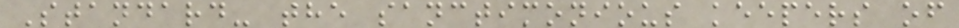Standard- the sanctimonious keepers of
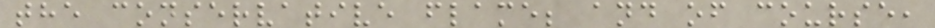the conservative flame; and of course,
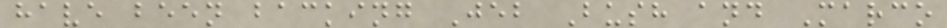have been backing Jeb Bush and Marco
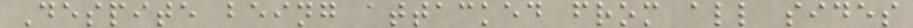Despite being attacked from all sides
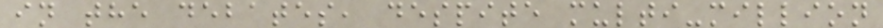in the debates, despite multi-million
